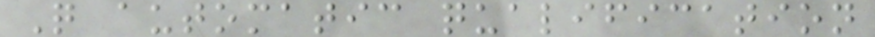Q automatic qualification
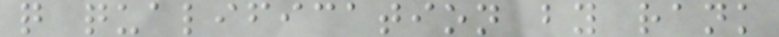q qualification by rank
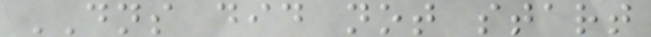DNS did not start
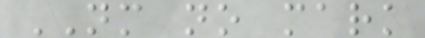NM no mark
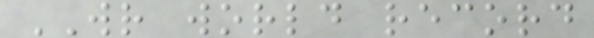WR world record
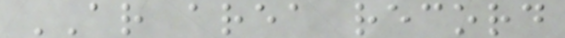AR area record
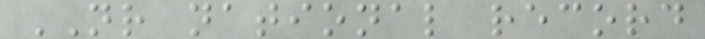NR national record
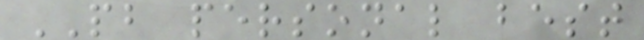PB personal best
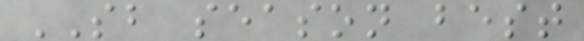SB season best
